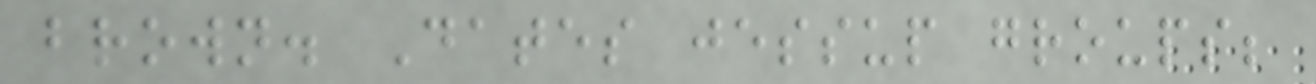brown. Dates jessup groups;
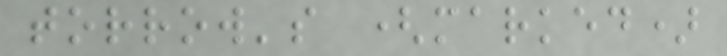torrow's (marked)
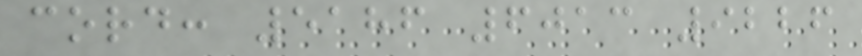cord: 5186 6013 9226
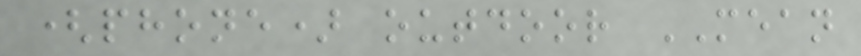(phone) outdoor MEAN
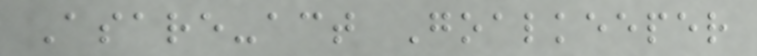Asare-act Goalkeeper
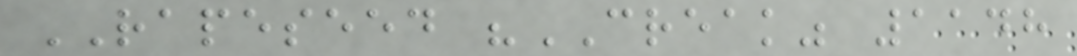RAPESEED "CREAK" 1148
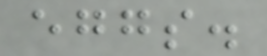eggs.
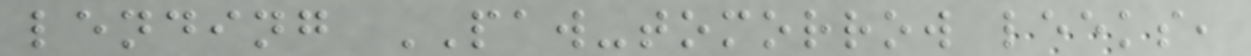lending PAW-tomorrow leeks,
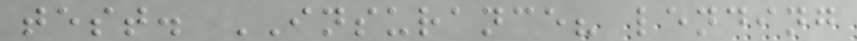test. INSURANCE? lending
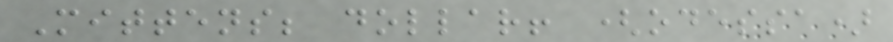Mittens; dollar! (odessa)
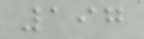197
